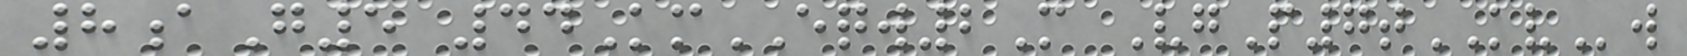8aG5 44KmEQW2M VgP7tKVw
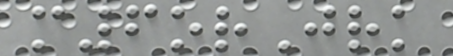m6orJrk
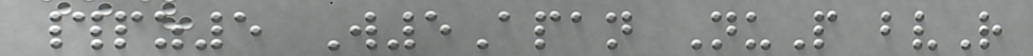#pz5 W5Apan NuP bvR
